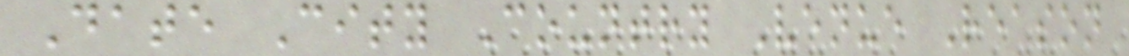Date City Country Venue Reason
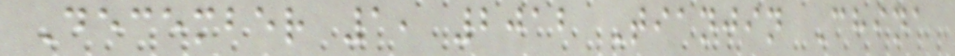December 1, 2012 Tianjin China
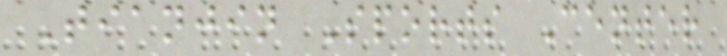Tianjin Sports Center
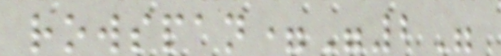rowspan="2"
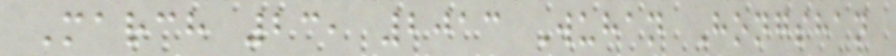March 23, 2013 Wuhan Hongshan
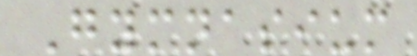Gymnasium
